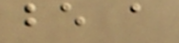be a
